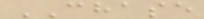CHASE
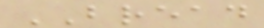BREAD
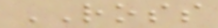ROSS
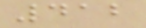412
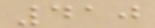410
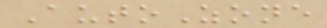AutoZone
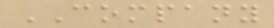COMPANY
